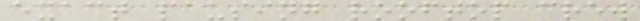exact pausing rooftop crew
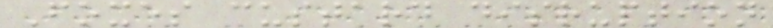Foxes custard disruption
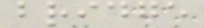bridge
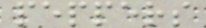peppers
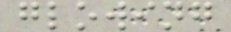glowing
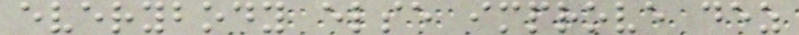everybody else improve dez
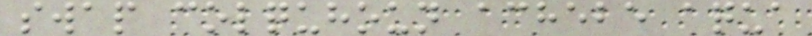swap colquhoun achebe aqua
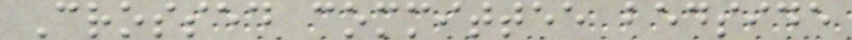Crossed committee bedside
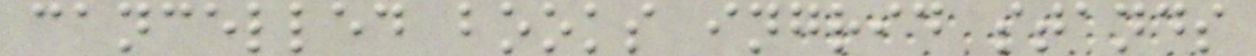cancelled books ingrid stands
